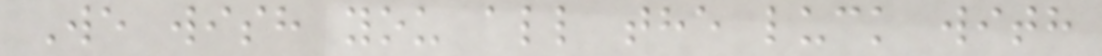We wish you all the luck with
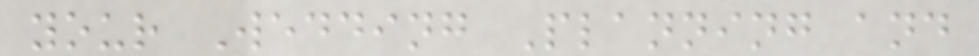your Wedding Planning and
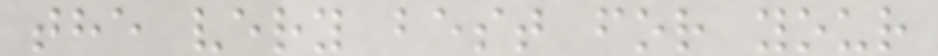the very best for your
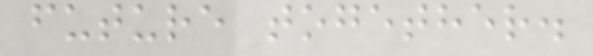future together.
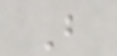B
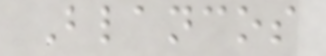Blancos
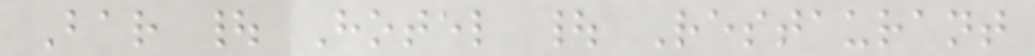Bar | Hotel | Restaurant
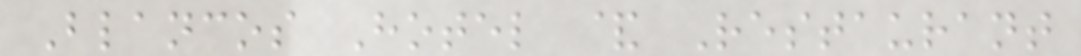Blancos Hotel & Restaurant
